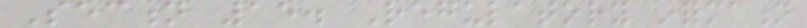Section 15. Regulatory information
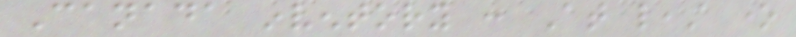Canada inventory : At least one
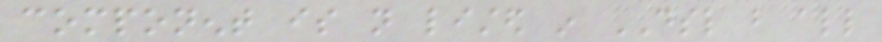component is not listed in DSL but all
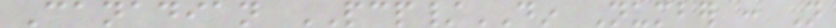Canadian PCP/DIN Number : Not
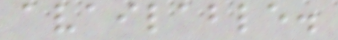available.
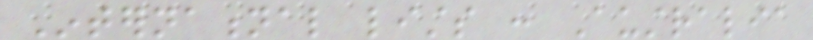International lists : Australia
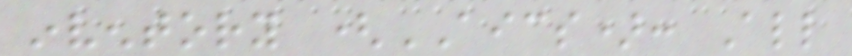inventory (AICS): All
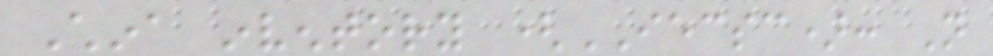China inventory (IECSC): Not
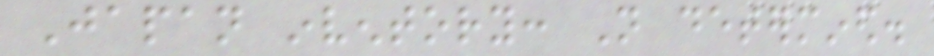Japan inventory: Not determined.
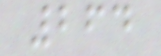264
